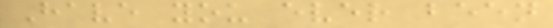Have you ever been
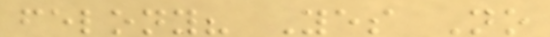felony? Yes No
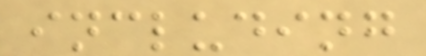including
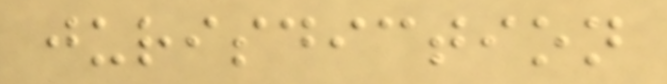jurisdiction
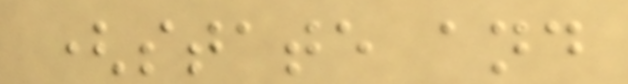(state and
